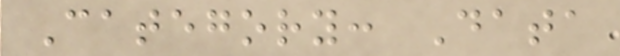Category: Data
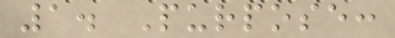1. Purpose:
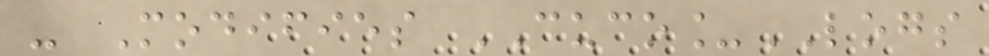- Modifies CUCO_LOGS
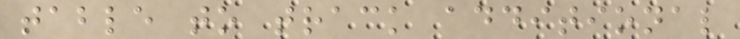table to track additional
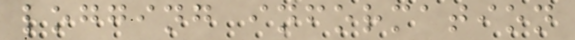logging information
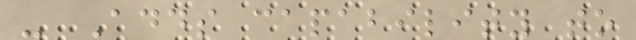- Adds capability to
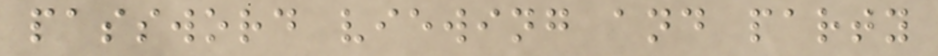password viewing and party
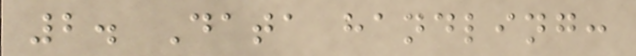2. Data handling:
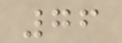76
